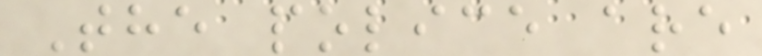The police are
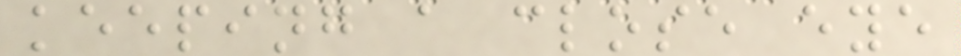keeping a close eye
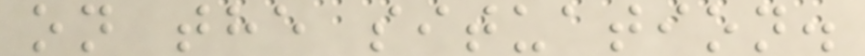on the situation.
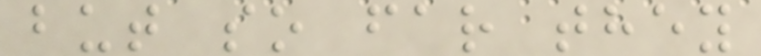but so far they
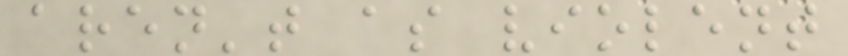aren't as violent
